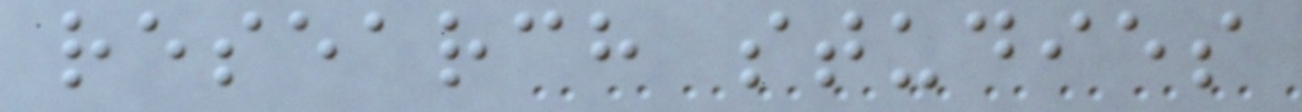research studies
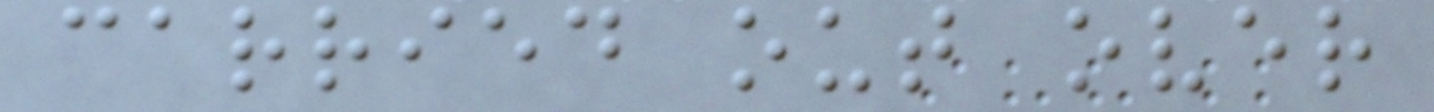carried out over
